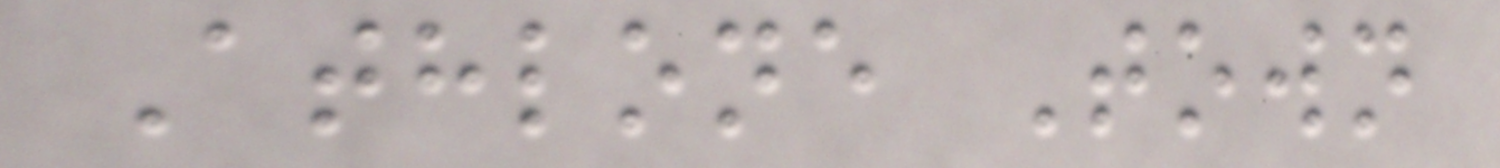Athlone Town
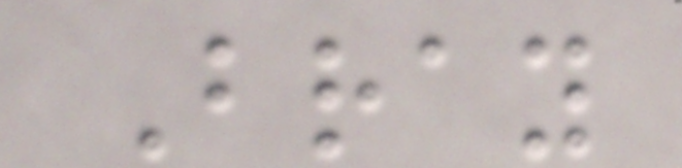Bray
